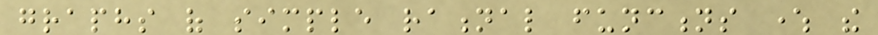graphs of simple rational functions where the
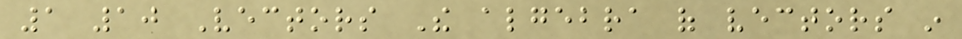1 10 Vectors The algebra of vectors in
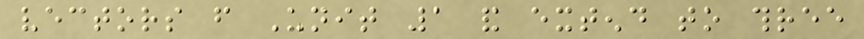vectors from Unit 1 and extend to three
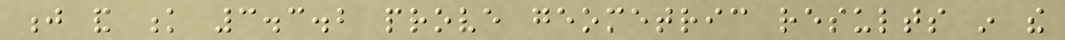j and k 3.3.2 prove geometric results in the
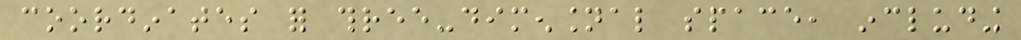coordinates for three-dimensional space, including
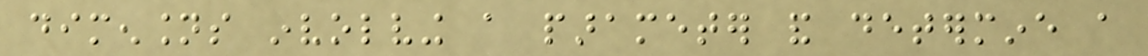dimensions involving a parameter and determine a
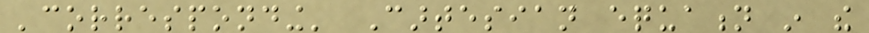'corresponding' Cartesian equation in the
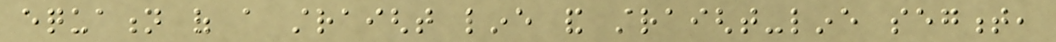equation of a straight line and straight-line segment,
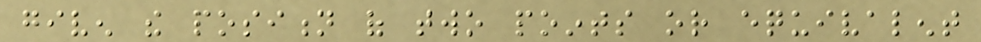given the position of two points or equivalent
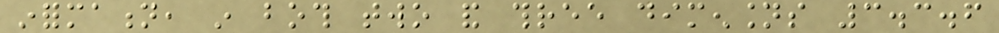information, in both two and three dimensions 3.3.6
